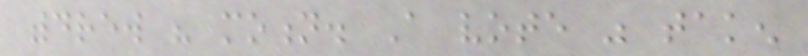withdrew his motion. A vote was taken
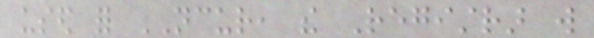used for NCUR, the Registrar will
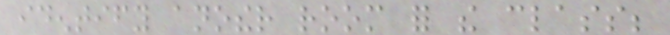identify another room for the class;
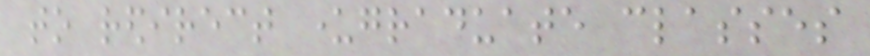to redirect undergraduate classes
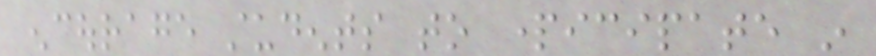encourage students to participate in
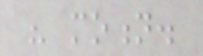his motion.
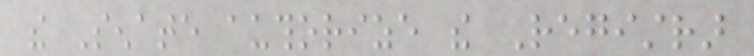the Senate authorize the Registrar
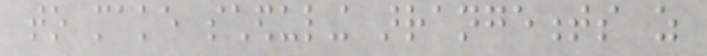to make scheduling arrangements as
